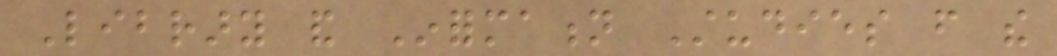Library and Information Studies from the
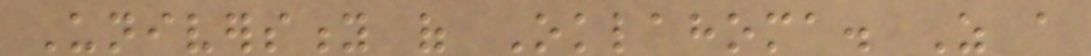University of Oklahoma. As a
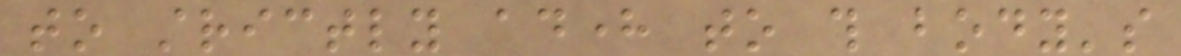to strictly adhere to this body's
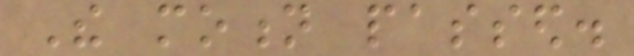The motion passed.
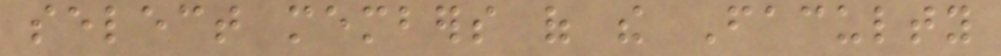select members of the Faculty
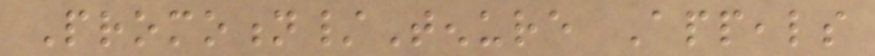Promotion/Tenure Appeals
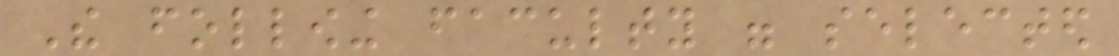The following faculty were selected
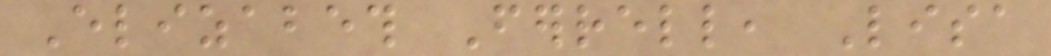Elizabeth Ferrell, Lisa
